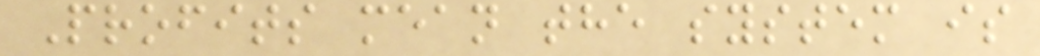Profits mean the system is
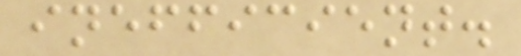inefficient.
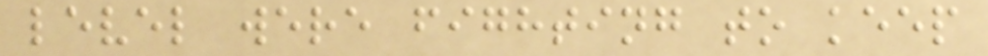level were fighting to keep
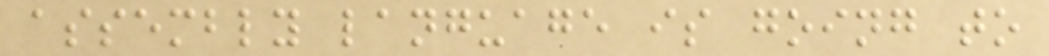assembly language is going to
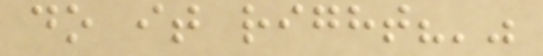do it right?'"
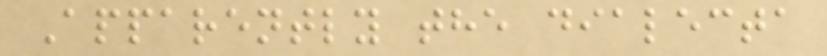Apparently the dialecta
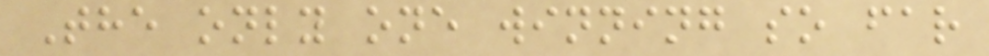The only one winning so far
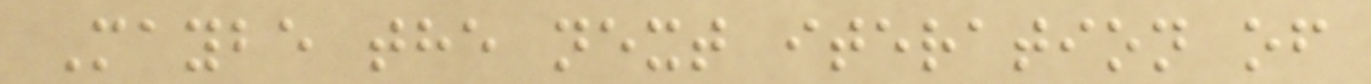Maybe the next iteration of
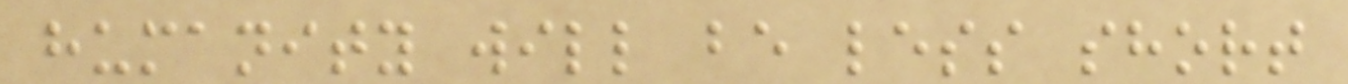humanity will be less short
